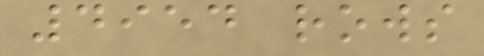4954 rows
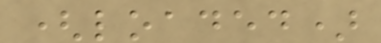(loaded)
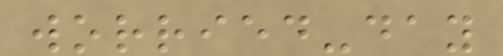worried-day
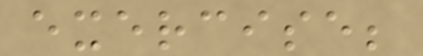exercise;
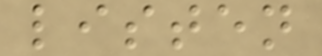listen
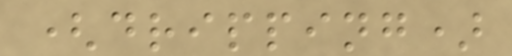(dripping)
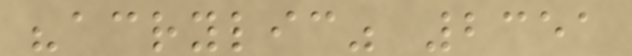"acrylic" 2351
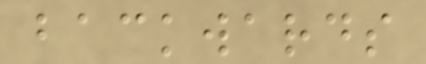backwards
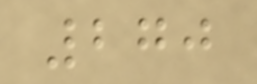270
